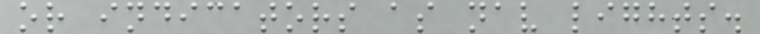or indicators as nav lights.
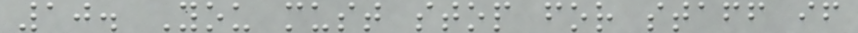10. You must stop for staff if
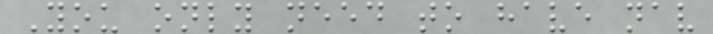You only need to have nav
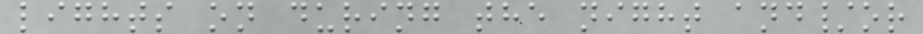lights on during the night and/or
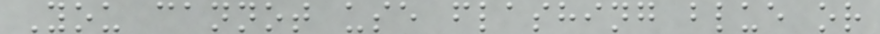You cannot use flashing blue or
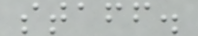staff.
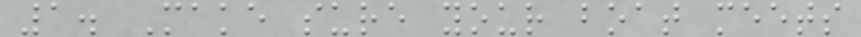1. Make sure your boat meets
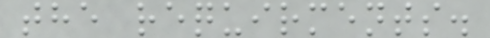the requirments.
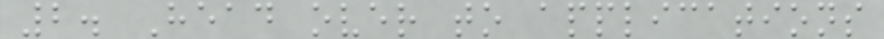2. Head over to applications
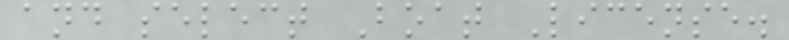and select Boat License.
